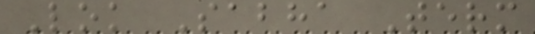Lok Sabha Term
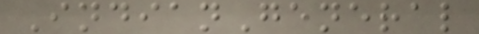IndianGeneral
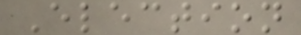Election
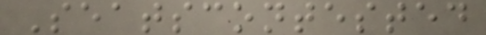Seatscontested
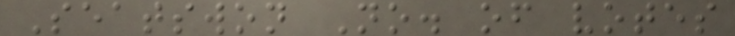Seatswon No. of votes
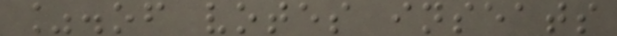%.of votes inseats
